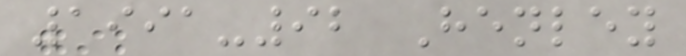1991-92 Henley
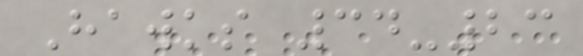Hawks 34-23
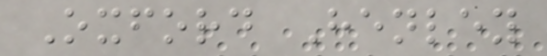Oxford Henley
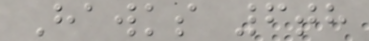Hawks 6th
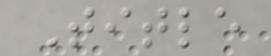Title
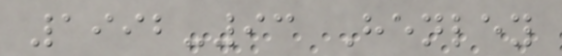1992-93 Henley
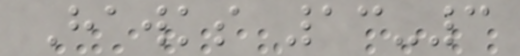Hawks 13-3
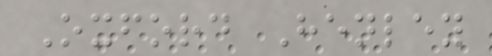Oxford Henley
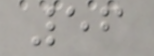56
